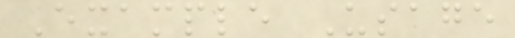Example Usage
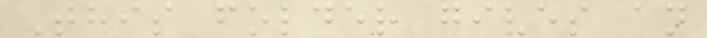This folder gives an
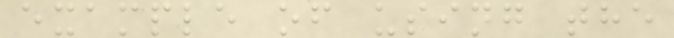example of using the
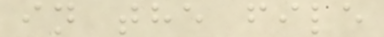in the file
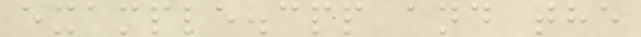example.cpp and the
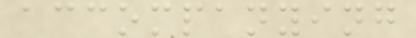accompanying
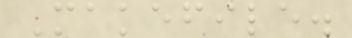Makefile.
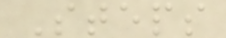Steps
